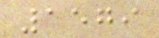1579
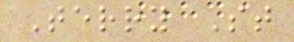Terry St
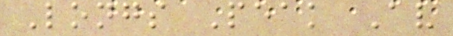Longs Peak Av
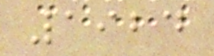1924
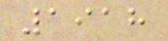1918
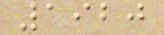1920
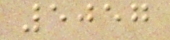5057
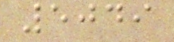5049
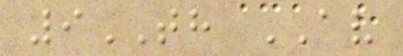9TH AV
